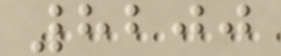8200
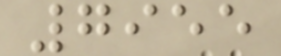7955
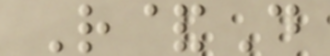R&D
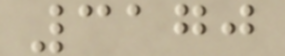3170
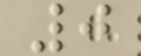0
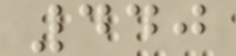440
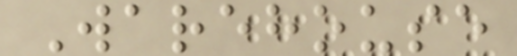Warehouse
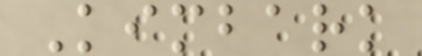Kimbark
